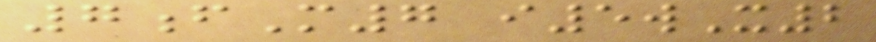7fM7 i5wX2
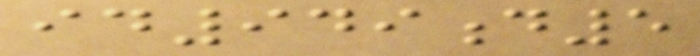id949d5
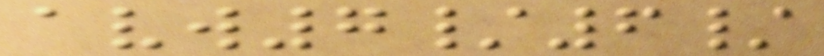avw7/6/
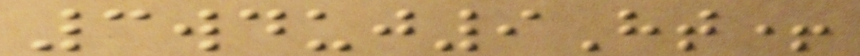3wduj9Ht+
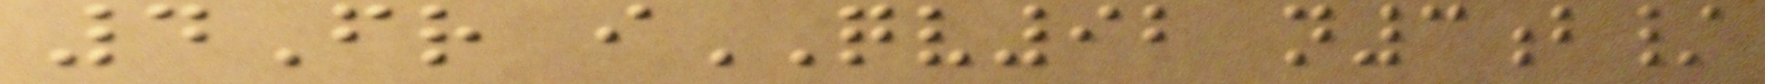4Fr iQV92 n3b/
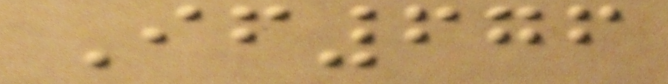If676
